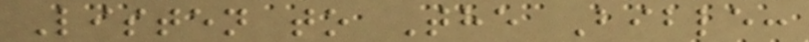Listen to The Bible:
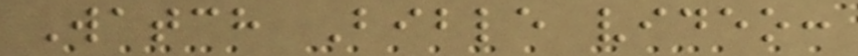Watch Bible video:
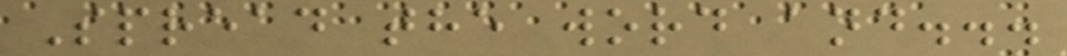Spread the word and...
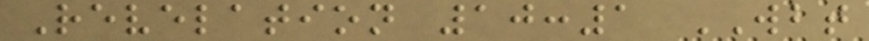Revelation 10:1 WBT
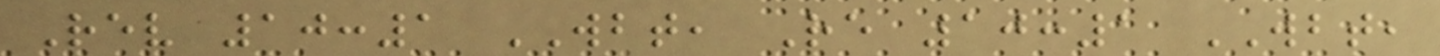Rev 10:1 WBT, Re 10:1 WBT,
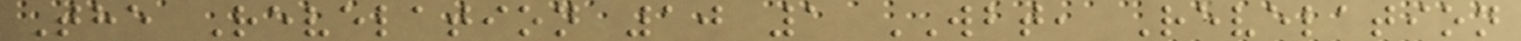The Revelation 10 1 WBT, Revelation
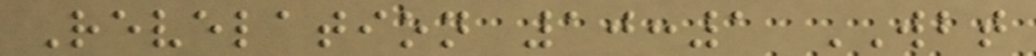Revelation 10:1 WBT
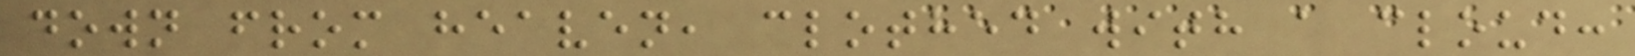down from heaven, clothed with a cloud:
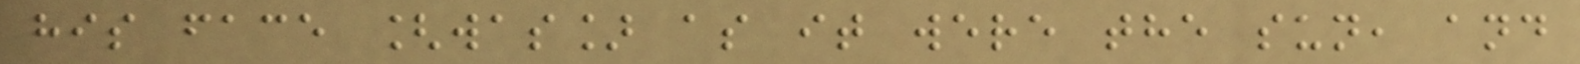his face [was] as it were the sun, and
